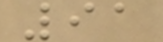91
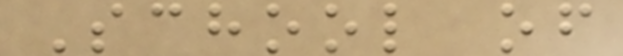School of
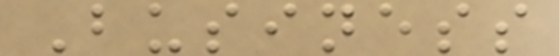Business
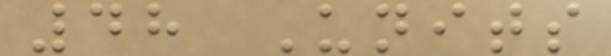48 Units
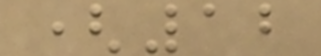(12
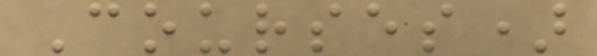Courses)
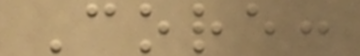Core:
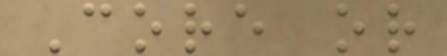Core or
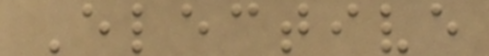Elective
